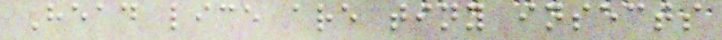Head lice are tiny insects
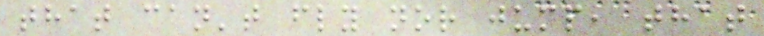that can't fly nor jump, that
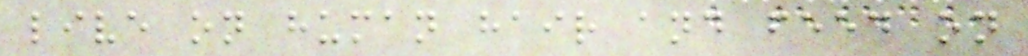live on human hair and feed on
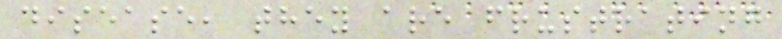disease, they are frustrating
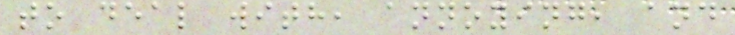to deal with, annoying, and
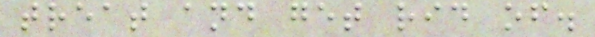treat and get rid of.
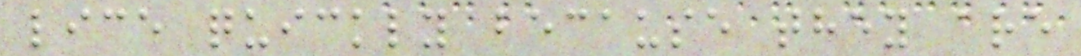lice quickly because they are
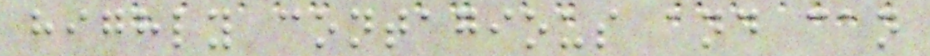highly contagious and can
